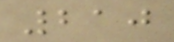210
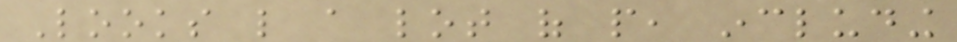Looks like a lot of people, including
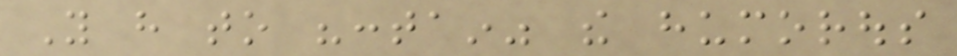You have to "contain" the humorous
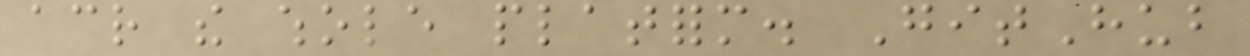across the whole platform. GitHub
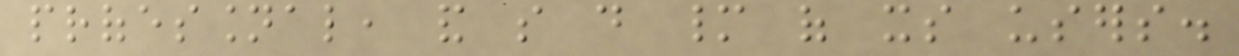professional, and so do many of its users.
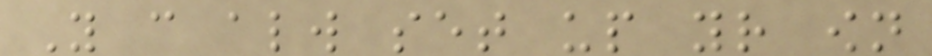You can always set up your own
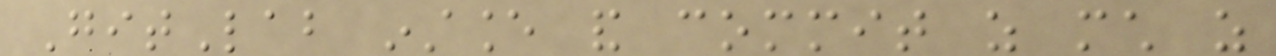GitLab instance and commit as much as
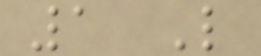1 Like
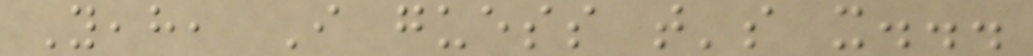Yeah, I guess that's it...
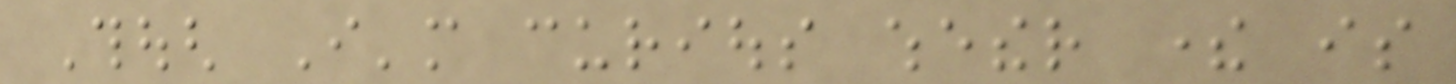Though I'm curious whether there is
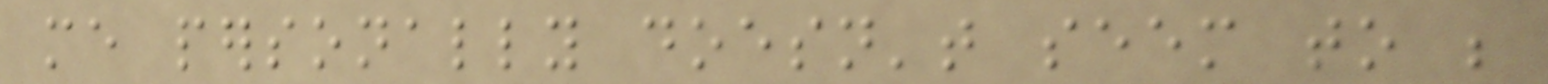me personally doesn't seem to be
